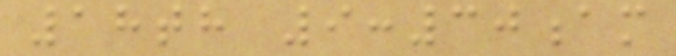18th 9:30am
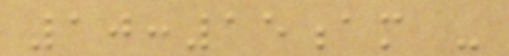10:15am -
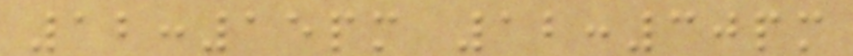12:15pm 12:30pm
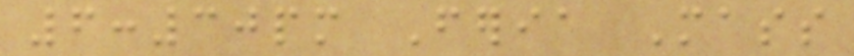6:30pm Feria Mass
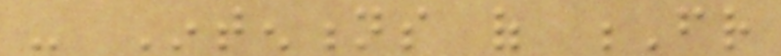- Intentions of Fr
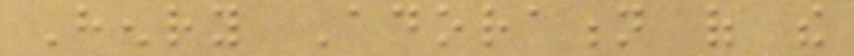Henry Adoration of the
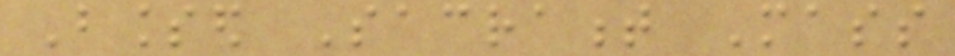Blessed Sacrament Mass
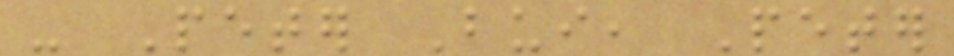- Peter Bui, Peter
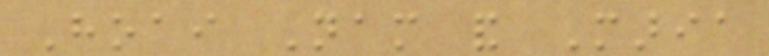Hoai Nam and Maria
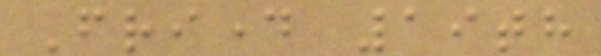Friday 19th
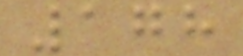178
